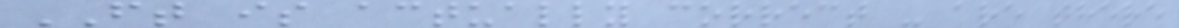FT is actually correct - are there
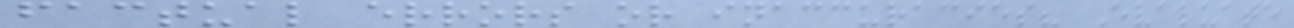factual errors or inaccuracies? Evaluate
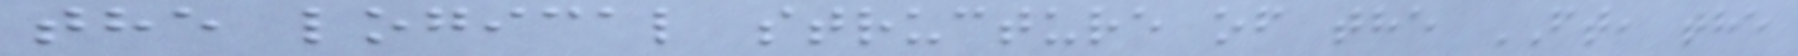the logical structure of the FT, the
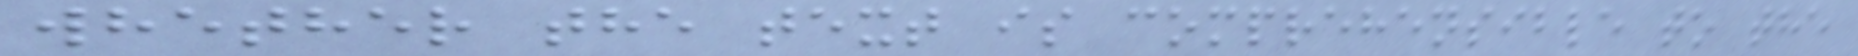whether the text is comprehensible to the
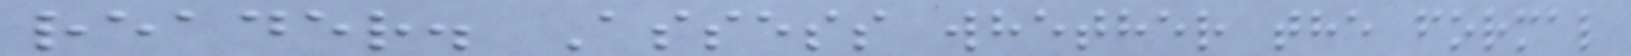reader. Assess whether the formal
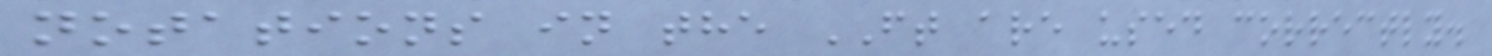notations in the FT are used correctly.
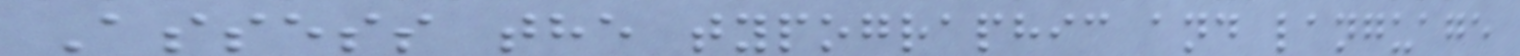Assess the typographic and language
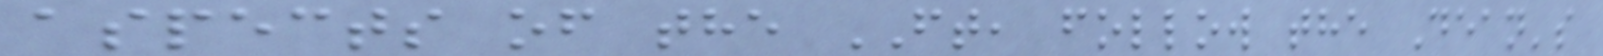aspects of the FT, follow the Dean's
